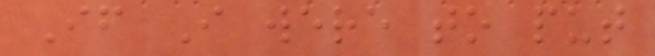If I were to put
